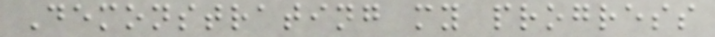Demonstrating my progress
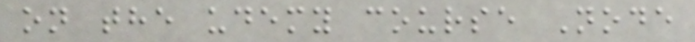on the udemy course Node
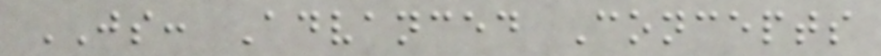JS: Advanced Concepts
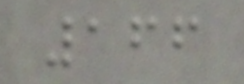166
